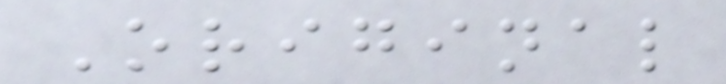Original
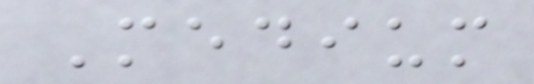Medium
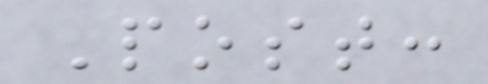Post:
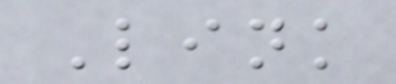Link
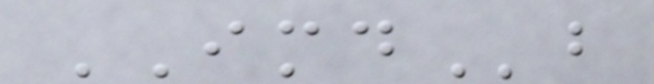IMDb
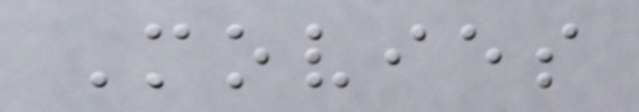Movies
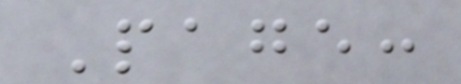Page:
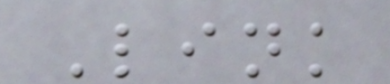Link
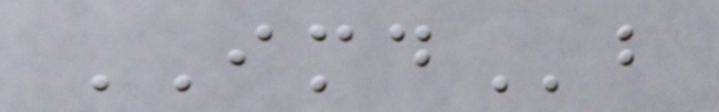IMDb
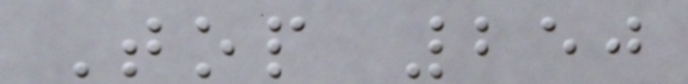Top 250
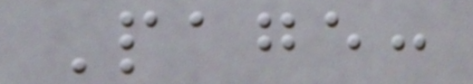Page:
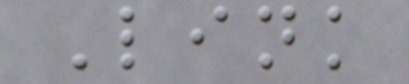Link
